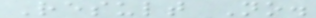Result No.
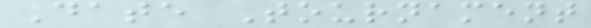Date Tournament
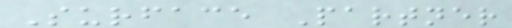Surface Partner
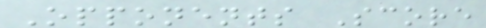Opponents Score
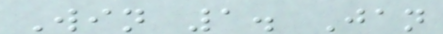Win 1. Jan
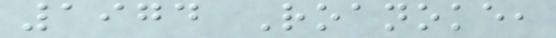1974 Roanoke,
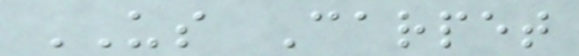US Carpet
